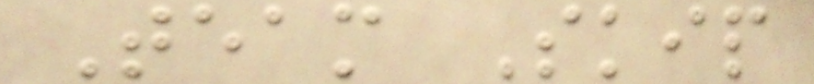Team Skip
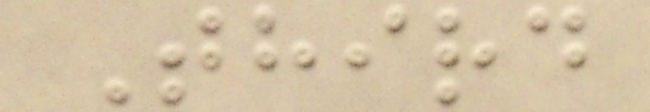Third
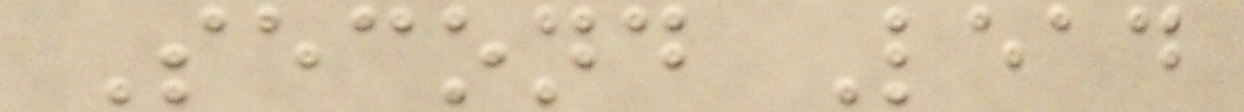Second Lead
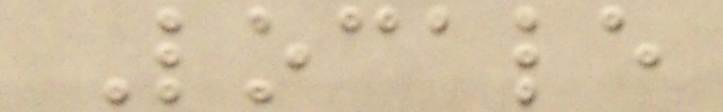Locale
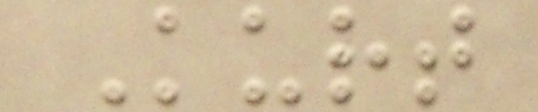Kurt
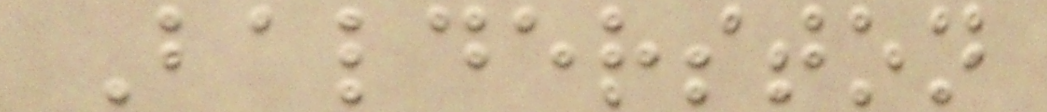Balderston
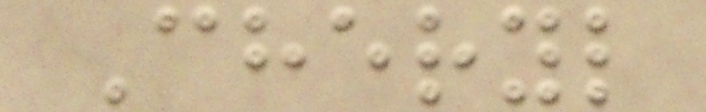Cheryl
